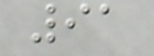91
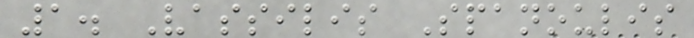1. Vassilis Spanoulis
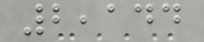2,144
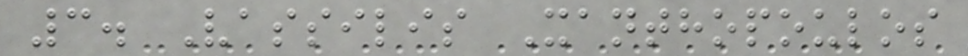3. Vassilis Xanthopoulos
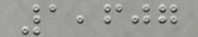1,607
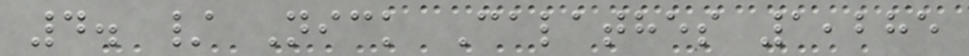4. / Nick Calathes 1,285
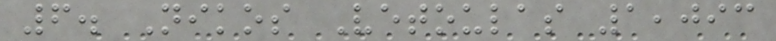6. Nikos Vetoulas 1,093
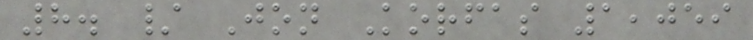8. / Jon Korfas 1,059
